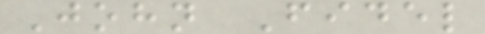John Fidel
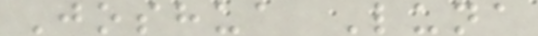Joshua Luna
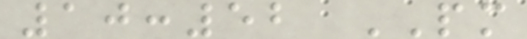10:52 PM
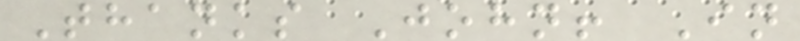Thanks John! In
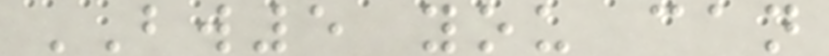BW5 you can
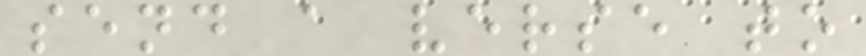send a verse to
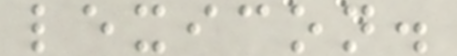lexicon.
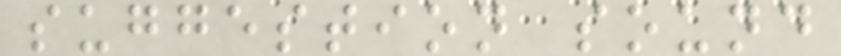suggestion sound
